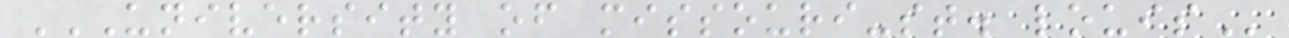UNIVERSITY OF MISSOURI-ST. LOUIS
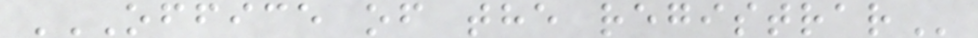OFFICE OF THE REGISTRAR
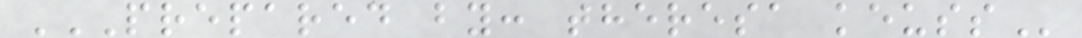PREPARED BY: THERESA KEUSS
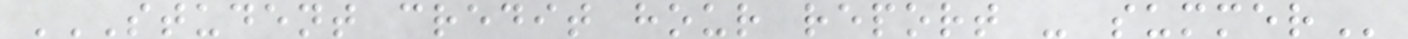STUDENT CREDIT HOUR REPORT - SUMMER
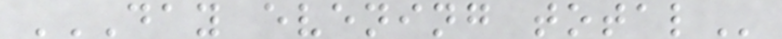DAY EVENING TOTAL
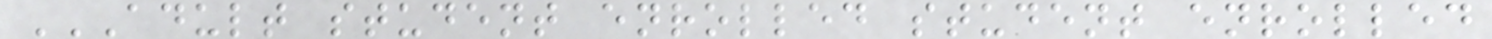ADULT STUDENT ENROLLED STUDENT ENROLLED
